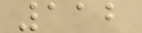112
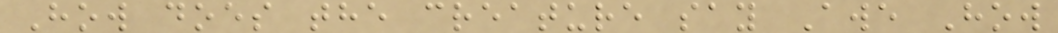How does the creature say Awe How
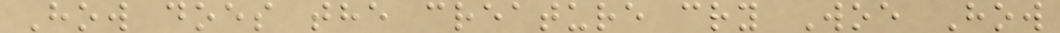How does the creature cry Woe How
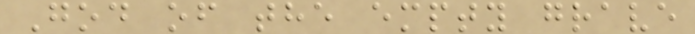God of the empty grave
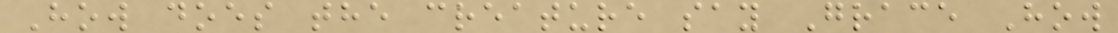How does the creature say Grace How
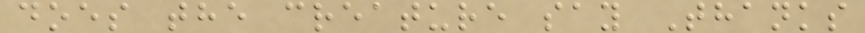does the creature say Thanks
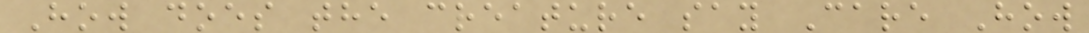How does the creature say Care How
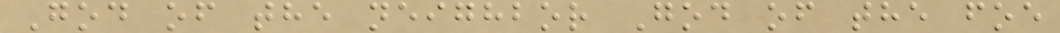God of the neighbor God of the foe
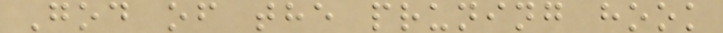God of the pruning hook
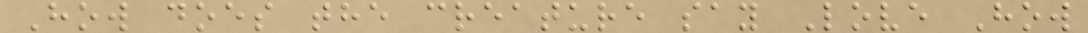How does the creature say Love How
